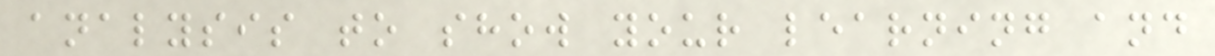analysis to show your learning and
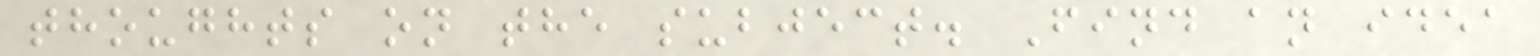thoughts on the subject. Find an idea
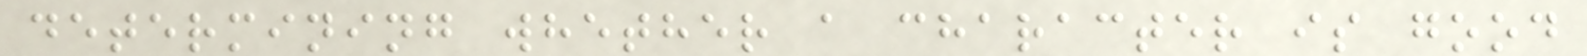determining whether a character is good
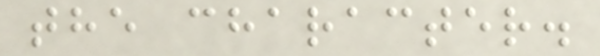the character.
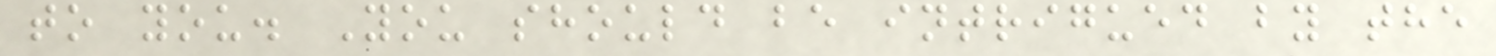to you. You should be intrigued by the
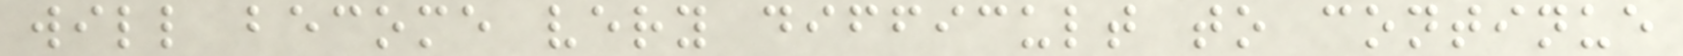will become very difficult to continue
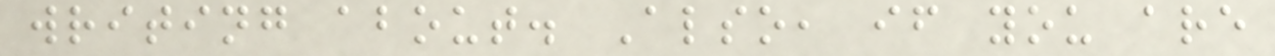writing about. Also, if you are
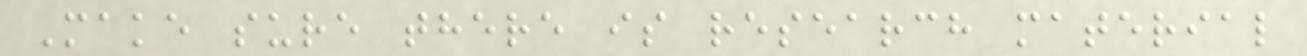Make sure there is research material
